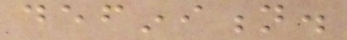definition.
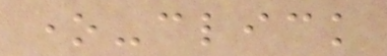one-click
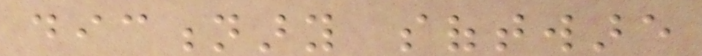dictionary software
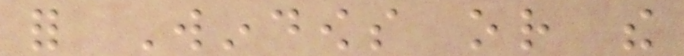for Windows or the
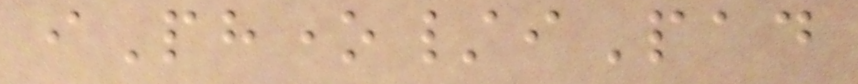iPhone/iPad
